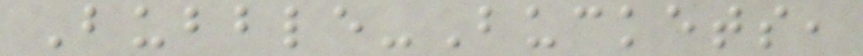Bubble-Buckets,
